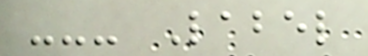--- Label
